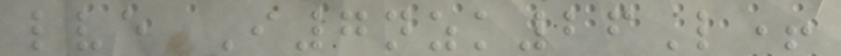lve I7nzk26L+
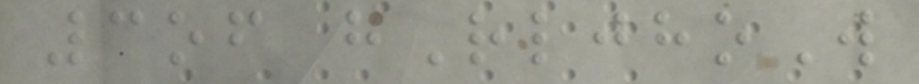3of hRljhoW
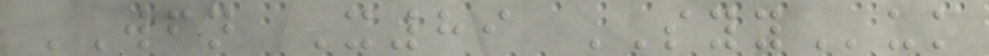WFN X89 SYYuk
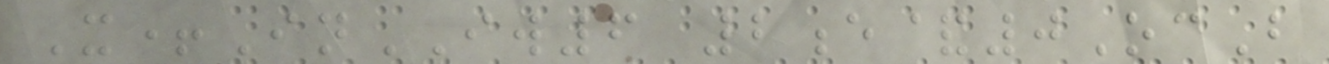X+InIW6 2e&0OcB
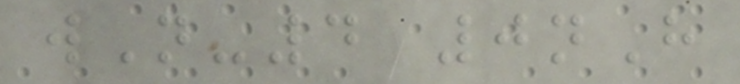wN-4 0nH
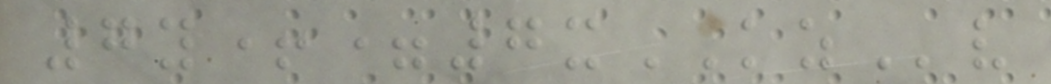7y+=7xKZv
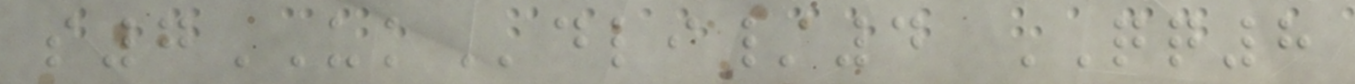s7UKdli/4 QQ8
